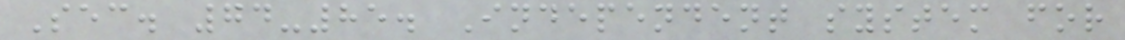Sec. 74-85. Independent system for
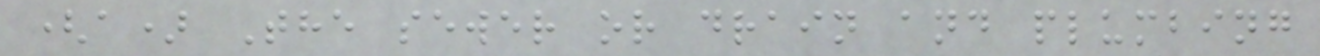(a) The sewer or drain and plumbing
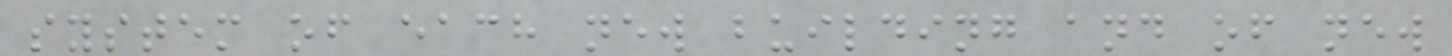system of each new building and of new
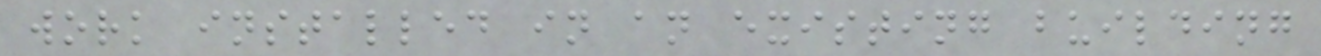work installed in an existing building
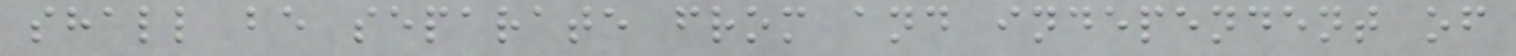shall be separate from and independent of
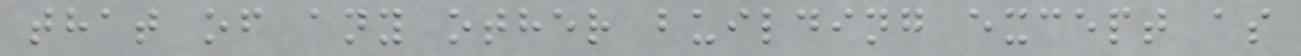that of any other building except as
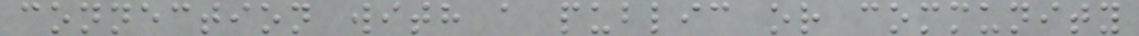connection with a public or community
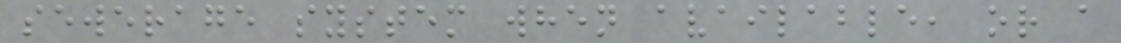sewerage system when available, or a
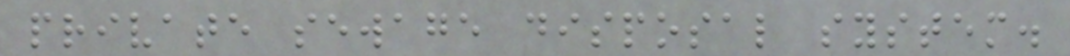private sewage disposal system.
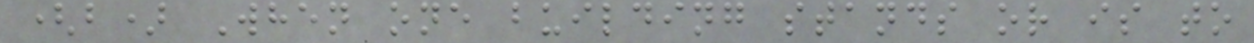(b) When one building stands or is to
